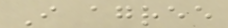I agree
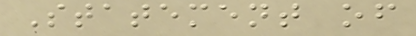Statement of
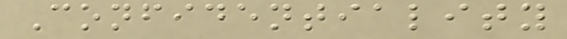Confidentiality
